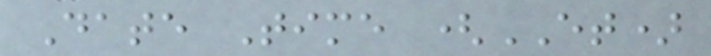Date Time (ET)
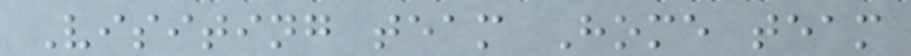Visiting team Home team
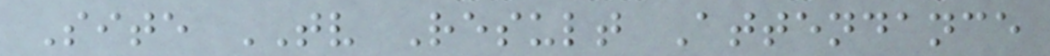Site TV Result Attendance
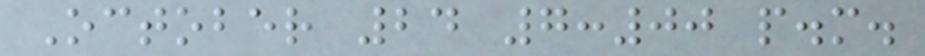October 24 7:00 p.m.
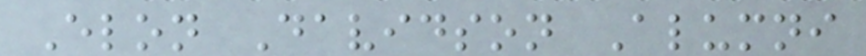Elon Davidson Alumni
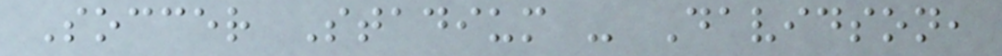Soccer Stadium - Davidson,
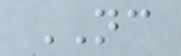NC
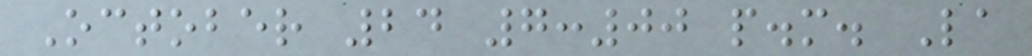October 24 7:00 p.m. La
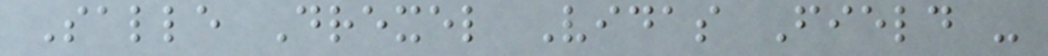Salle Drexel Vidas Field -
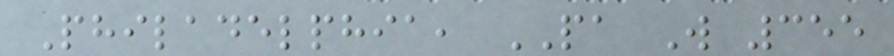Philadelphia, PA W 355
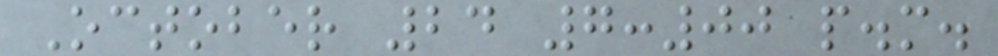October 24 7:00 p.m.
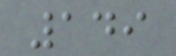149
